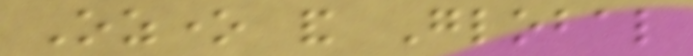Ozone and Global
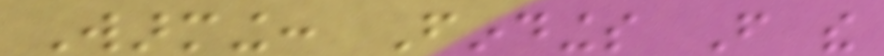Warming: Findings From the
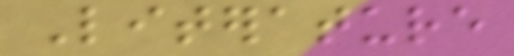Literature
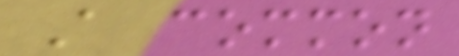A common
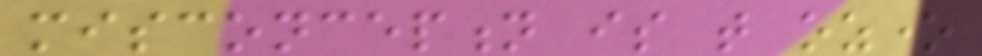misconception is that ozone
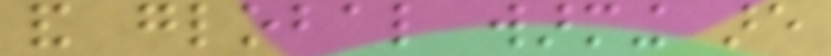and global warming are
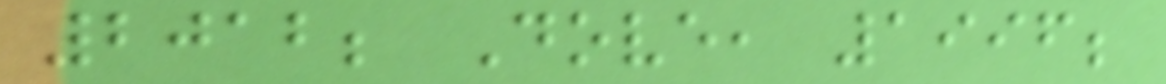2012; Dove, 1996;
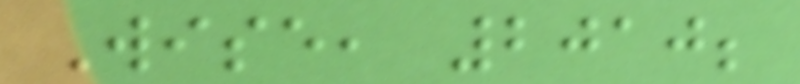Wise, 2010;
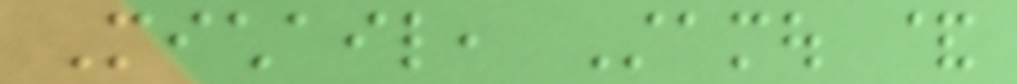Michail, Stamou &
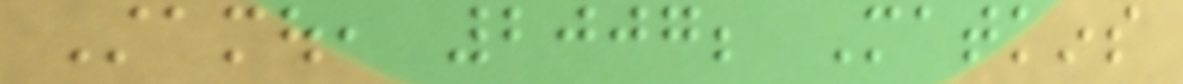Stamou, 2007; Matkins
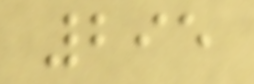295
